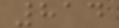814
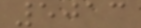5013
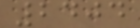2404
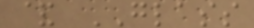& GLASS
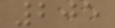205
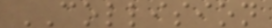COLLISION
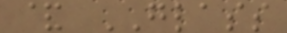& GLASS
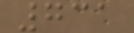731
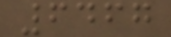6467
